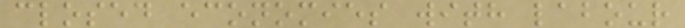closed economies with labour
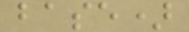base)
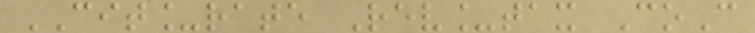CIT_rate Rev_tax CoC
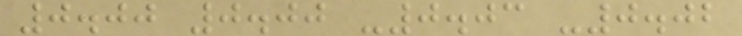0.00 0.00 -0.03 -0.02
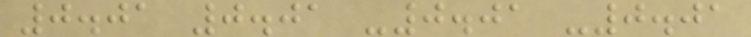0.01 0.01 -0.01 -0.01
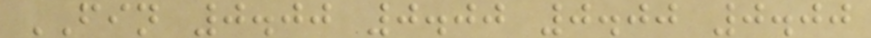FIN 0.00 0.00 0.00 0.00
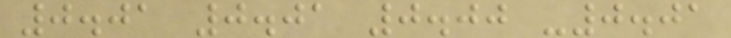0.01 0.01 0.00 -0.01
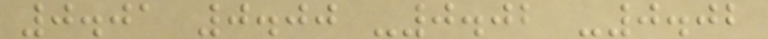0.01 0.00 -0.02 -0.02
